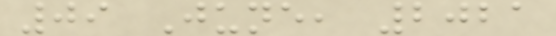09 June, 2021
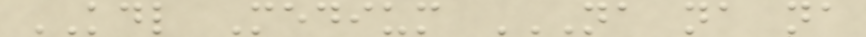KDL Medium NA NA NA
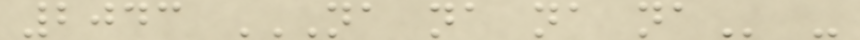2043 NA NA NA NA -
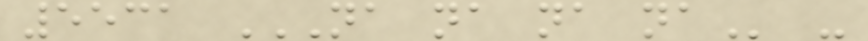5531 NA NA NA NA -
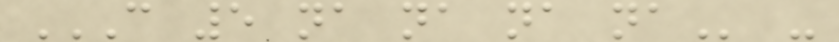C 5 NA NA NA NA -
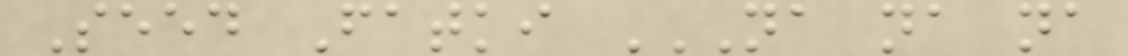Seed Fatki NA NA NA
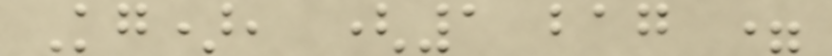Kg), (1 bag =
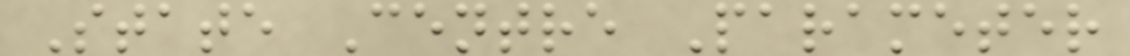State Centre Parameter
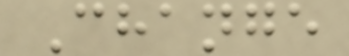Change
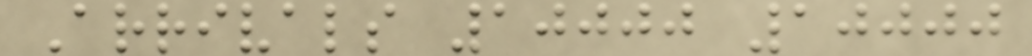Arrivals 10000 10000
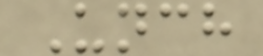Unch
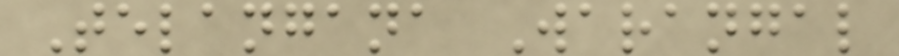Telangana Warangal
